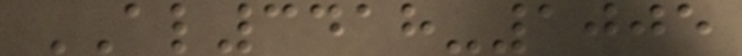AL3418-1005
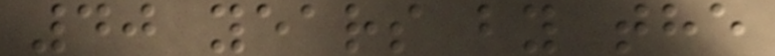40 years by the
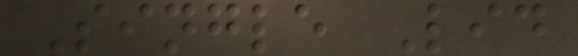Single Lid
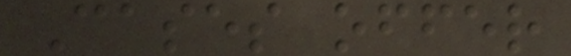Cases offer
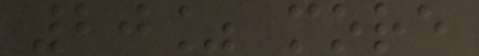20% more
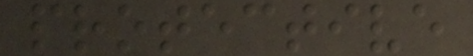protective
